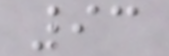93
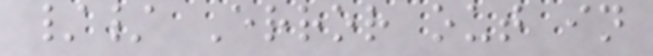// Error out in
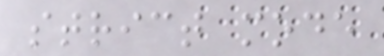strict mode
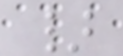}
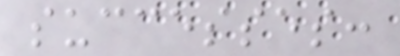successes:
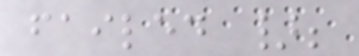failed };
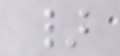}
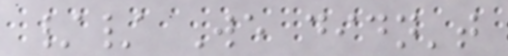// We didn't
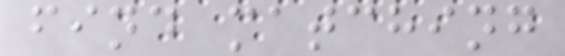find matching
